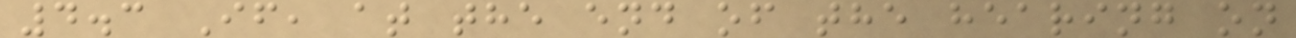4.3 If, at the end of the hearing on
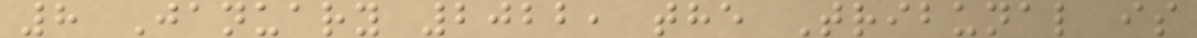8 January 2022, the Tribunal is
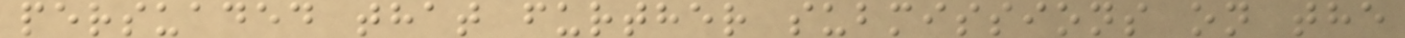persuaded that further submissions on the
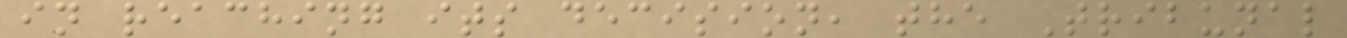in reaching its decision, the Tribunal
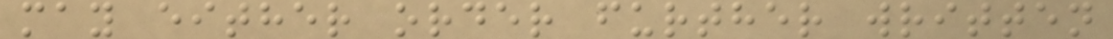may either order further written
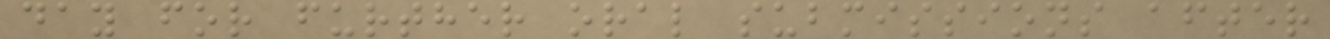day for further oral submissions after
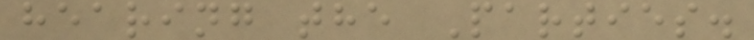hearing the Parties.
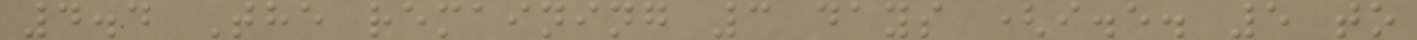4.4 The remaining 3 days (i.e. 5 to
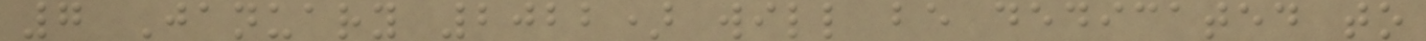7 January 2022) will be dedicated to
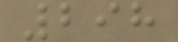298
